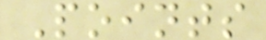Points
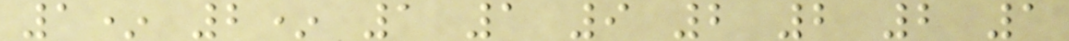1* 2* 1 1 9 2 2 2 1
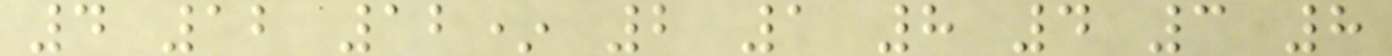4 12 12* 2 1 8 4 3 8
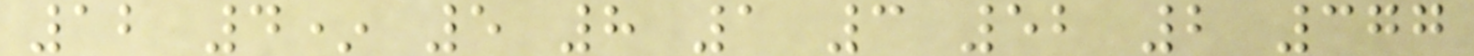12 4* 5 8 1 3 52 2 377
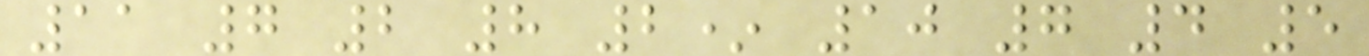11 7 2 8 2* 10 7 4 5
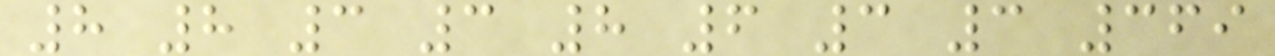8 8 3 3 8 6 3 3 369
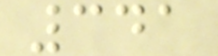341
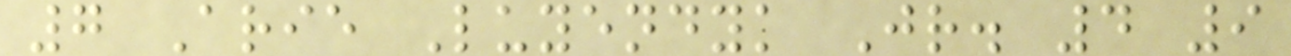7 Arie Luyendyk Jr. 4 9
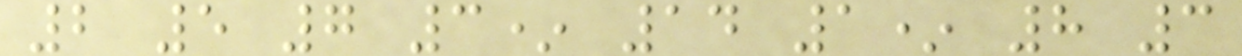2 5 7 3* 14 1* 8 3
